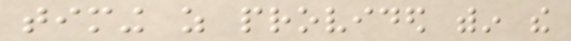timing as provided within the
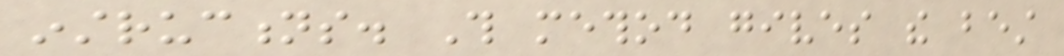instructions. This method gives the best
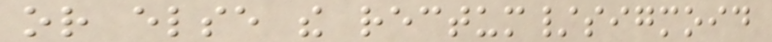or else the rectum/sigmoid
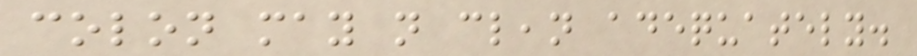colon may not clean adequately.
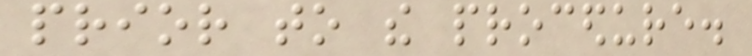prior to the procedure.
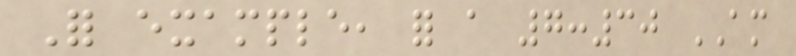For example, for a 7:30 AM
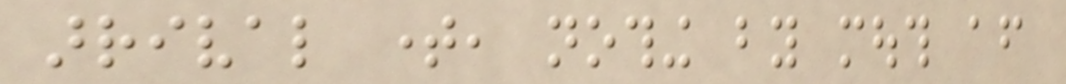arrival time, nothing by mouth after
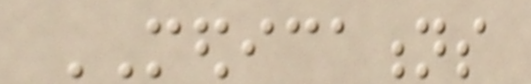MEDICATIONS
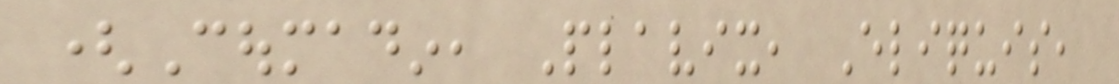(Coumadin, Plavix, Eliquis,
